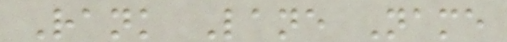Rank Lane Name
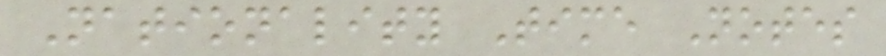Nationality Time Notes
